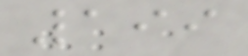199
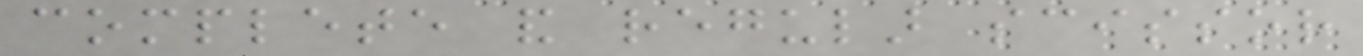complete and regular scissor
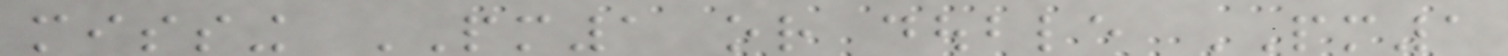missing PM1 or double PM1
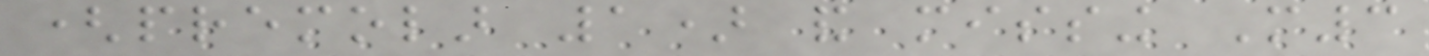(premolar 1) and missing M3
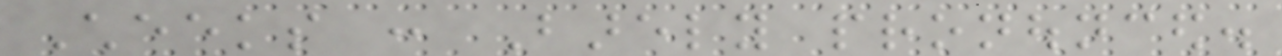Cheeks : Barely pronounced.
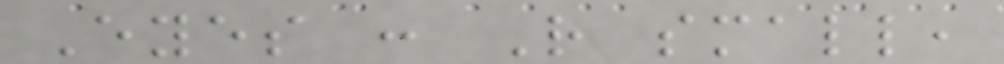Eyes : Rather small,
